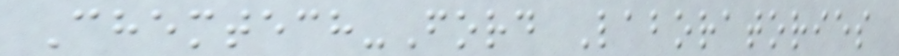Chemtech-Ford Laboratories
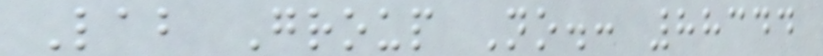Lab Group No.: 88344
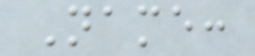Name:
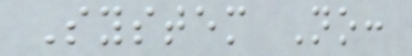System No:
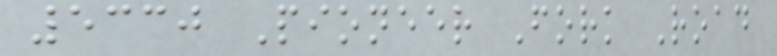5330 Pioneer Fork Road
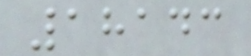18143
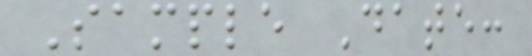Sample Date:
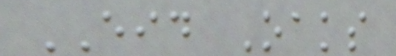EID Oaks
